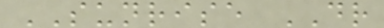SUNRISE DR
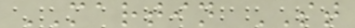MARTIN ST
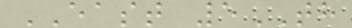EAST 5TH
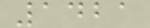1421
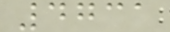4731
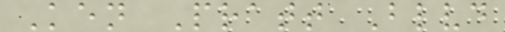Ken Pratt Blvd
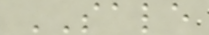SALE
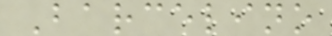Barcelino
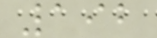192
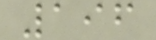196
